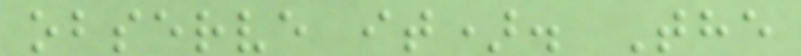observe it). The
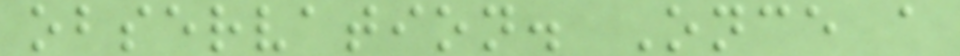observation. Once a
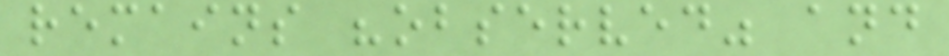remains "observed" and
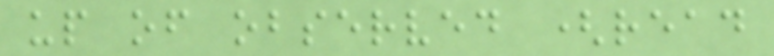up of observed (read
